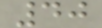40
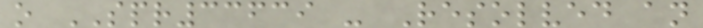o SPR33639 - Resolved an
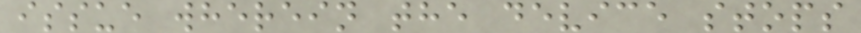issue wherein the device stops
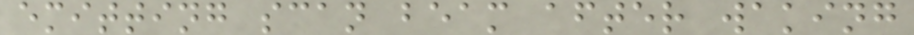emitting scan beam after waking
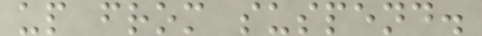up from suspend.
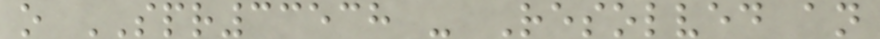o SPR33538 - Resolved an
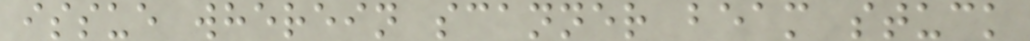issue wherein scanner beam stuck
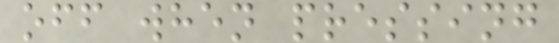off when pressing
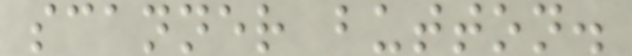scanner button.
